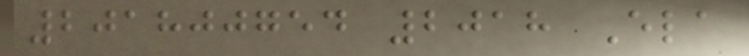201800754 2018 Ela
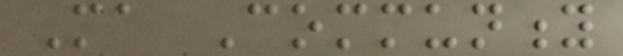Ma Community
